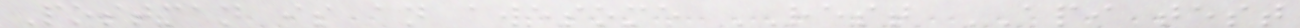Postman is an awesome REST API test
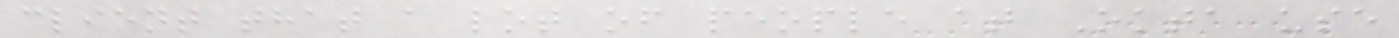client that a lot of people at Okta use
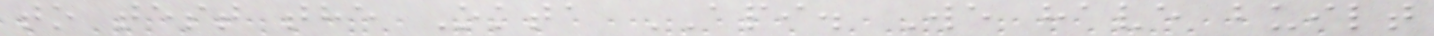to test the Okta API. We have built
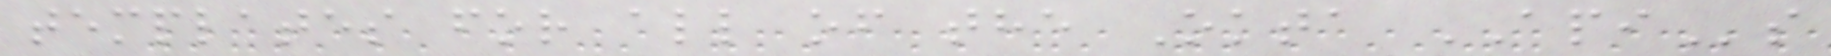templates for all of the Okta APIs
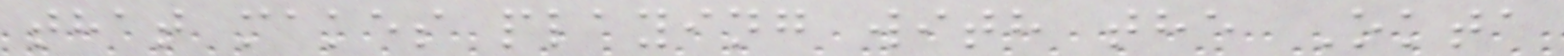that makes playing with the Okta
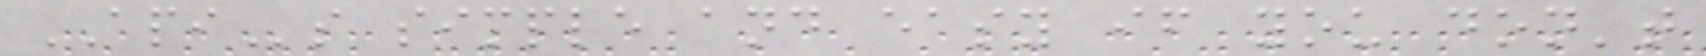APIs simple and easy if you don't
